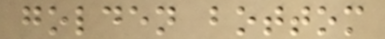golden bottom
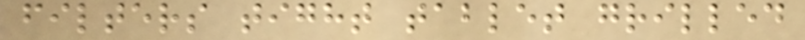filters tight tablet grilled
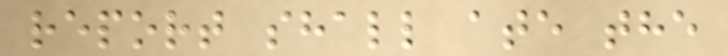report shall ate the
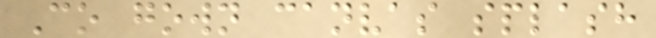Co gown canvas splash
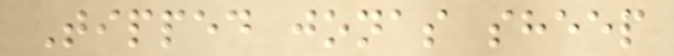Tipped jonas sheep
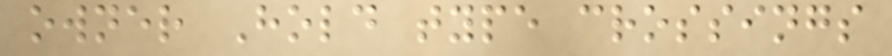owner Hold type crossings
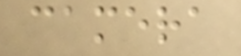camera
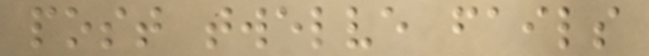post twelve fails
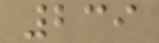239
